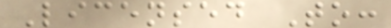Licensed To:
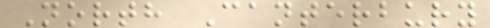North Canterbury
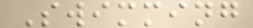Swimming
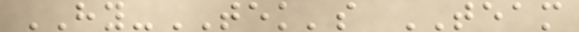HY-TEK's TEAM
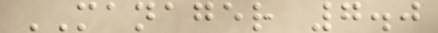MANAGER 7.0
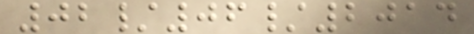02/06/2014
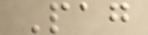Pag
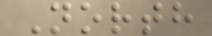North
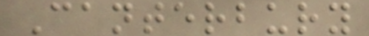Canterbury
